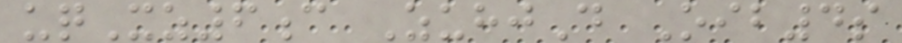uqXz6c ZuhjD Oib4s
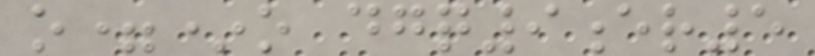o=*o dgq9er5
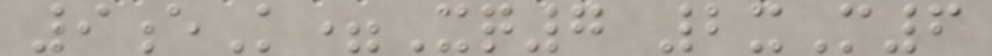9eK=Xq7 2xM6
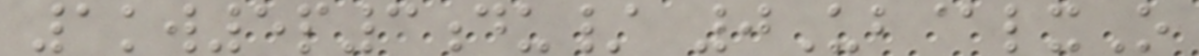1kw5p3du/ 0Ub@lxO
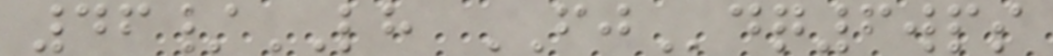46/LH FJdq6wps
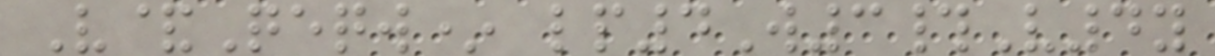V&Qeqw* lp4W3#V4y
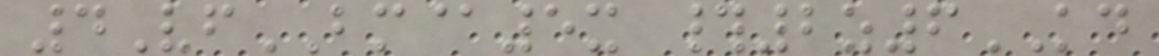4VfBM@5x #2z6KD
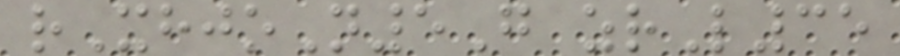rXhjoN5G zrL35
